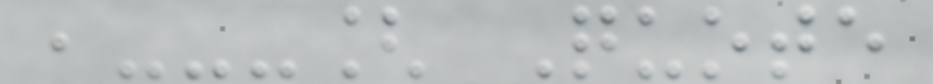,---[ Quote
